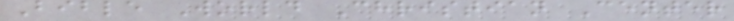Bible World Christian Center
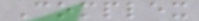Complex
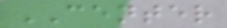CENTER
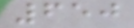650
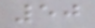50
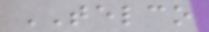TELCO
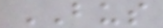BUS
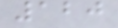120
